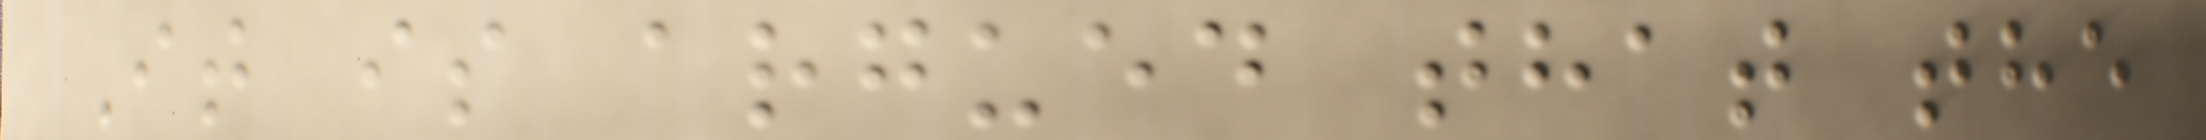It is argued that the
